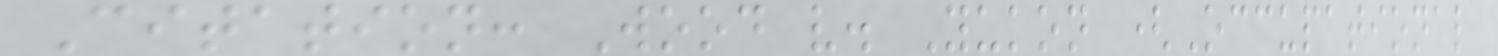Citation: Wood v. Yukon (Occupational
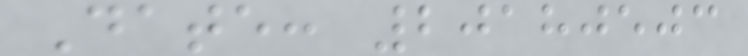Date: 20180503
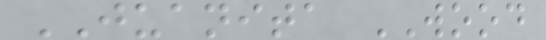JUANITA WOOD
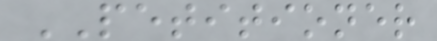PETITIONER
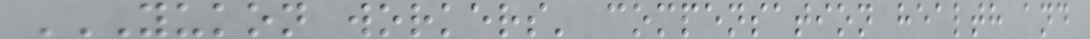YUKON WORKERS' COMPENSATION HEALTH AND
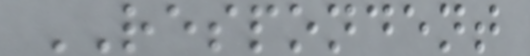RESPONDENT
